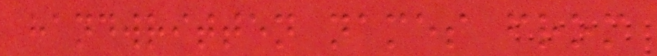handwritten names from
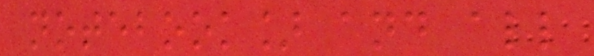notebook] and all
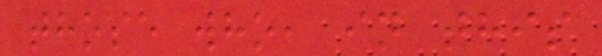those who, in this
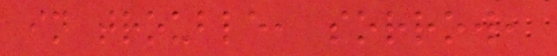in trouble, sorrow,
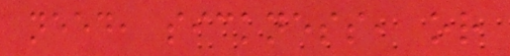need, sickness, or
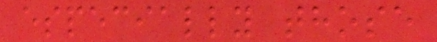especially those
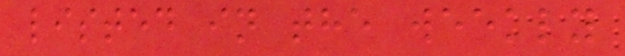listed in the weekly
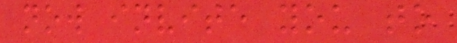now invite you to
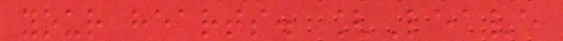your hearts. [Leave
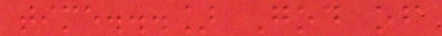time...] God of
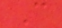C
